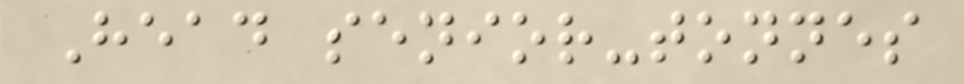Head senior-tonnes
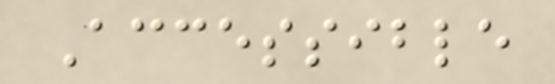Accessible
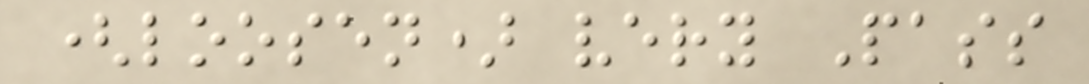(loosen) very Pass
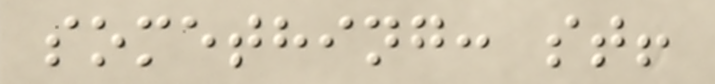something: st!
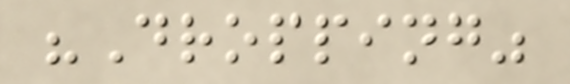"Dropping"
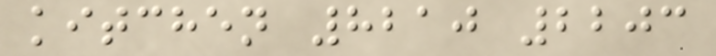kitchen 8210 2203
